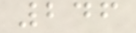246
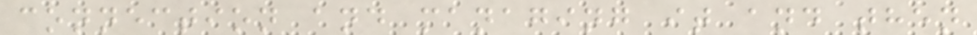connection and managing it and then
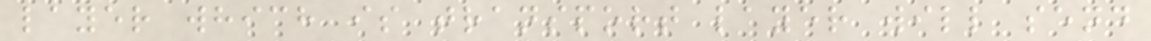layer which is transport layer will send
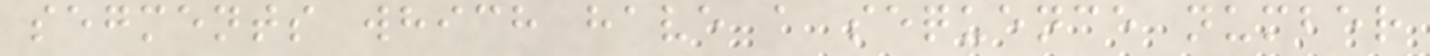segments which have a sequence number
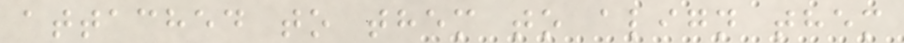attached to them to align them
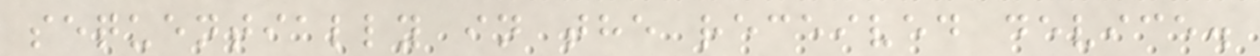sequentially in the received device.
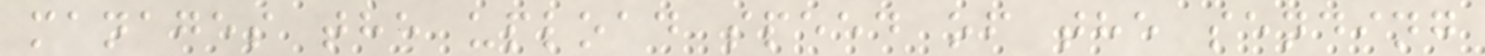manages the upload speed of the sending
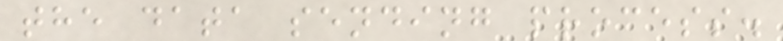the data sending process.
